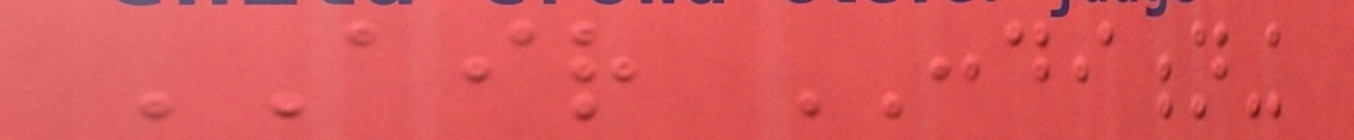AIR CONDITIONING
